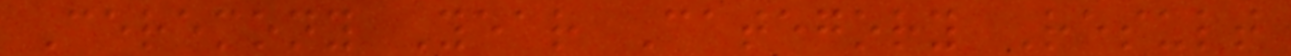Ceremony Year Category Result
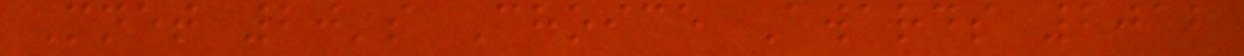Mnet 20's Choice Awards 2012
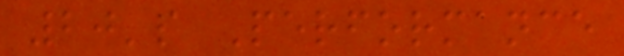20's Performance
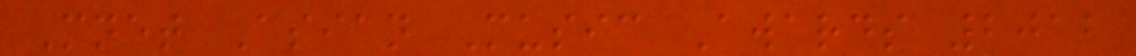Mnet Asian Music Awards 2012
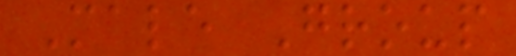Male Group
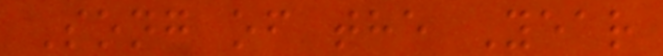Song of the Year
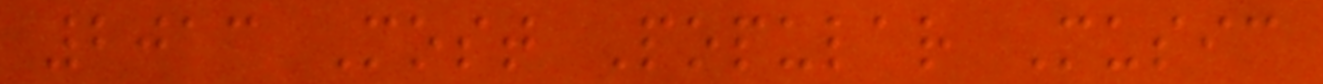2013 Most Popular Music
